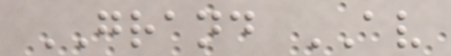GRAND AV
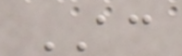AC
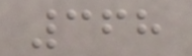368
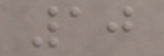10
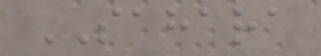SAHARA
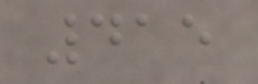415
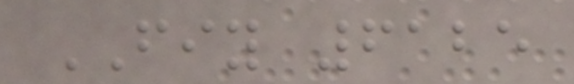FIY 6125
